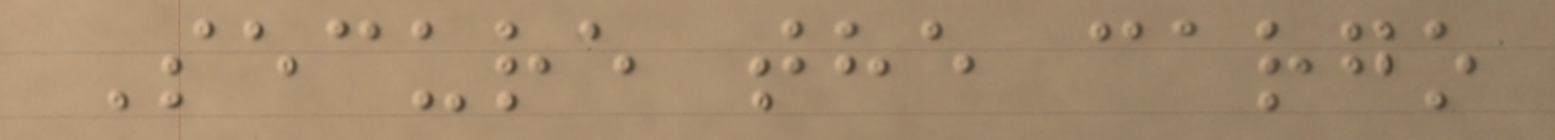Secure the cargo
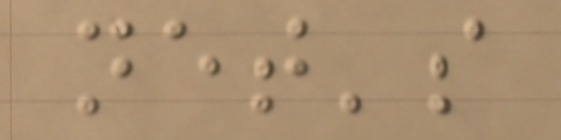net's
